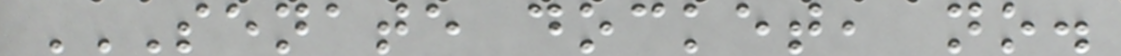SENATE DOCKET, NO.
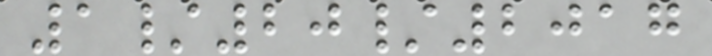1/20/2017
